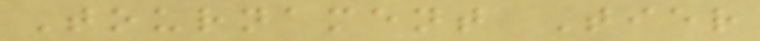Tournament Tier
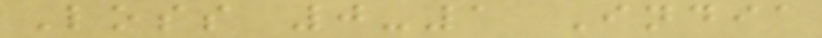Loss 0-1 India
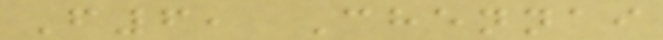F6, Chennai
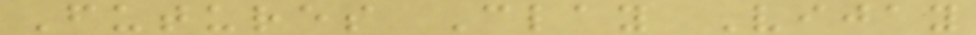Futures Clay Vijay
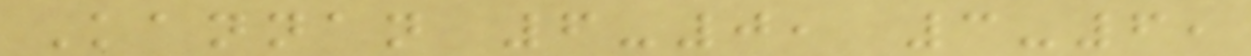Kannan 6-0, 3-6,
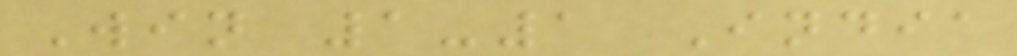Win 1-1 India
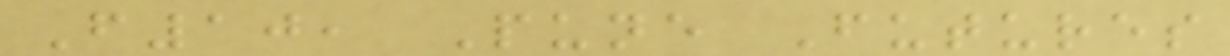F10, Pune Futures
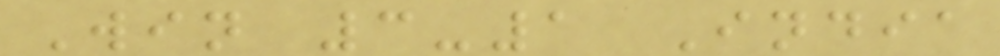Win 3-1 India
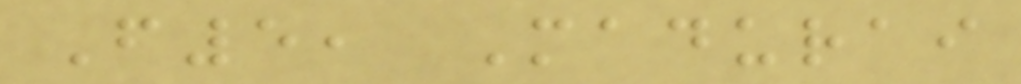F5, Madurai
